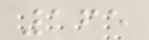165
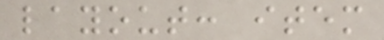layout: item
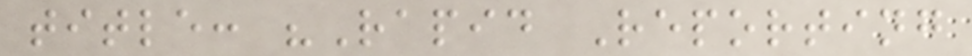title: "Rapid Reporting
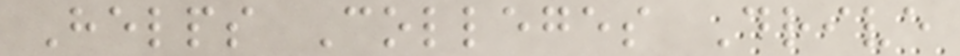Helps Colleges Drive
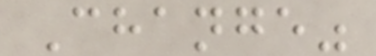Change"
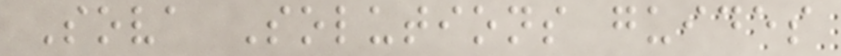Sova Solutions guides
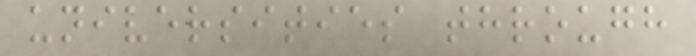universities through
